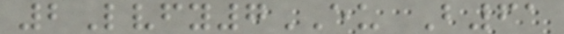2Lvfy7EU B61
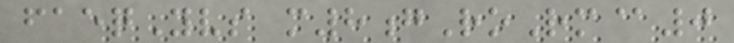faeqYvs m8gRoRm@0
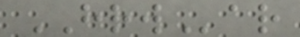HRWar
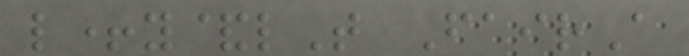l+y&lT FairA
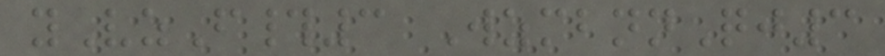yVzF#3 WzmbnnQj3
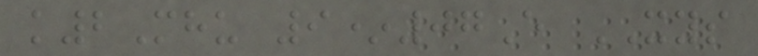k2Mhu 9*07E XYS
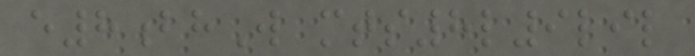e8bhW mts8l9lil
